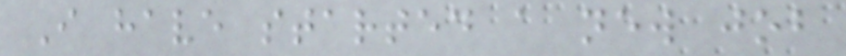I have started a new job
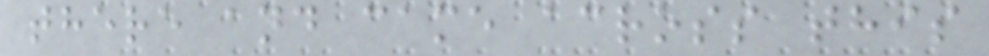there and came across this
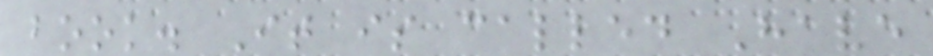book. It is called Have
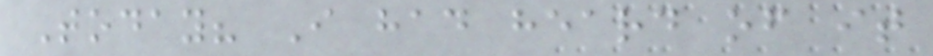Today? I had heard of it
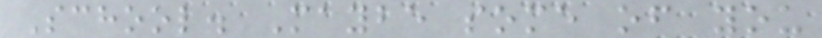School. Maybe some of you
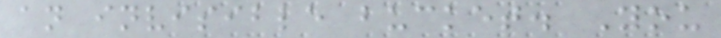an invisible bucket. You
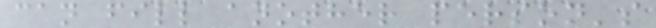can fill another person's
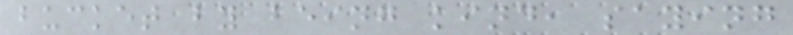bucket by being kind, saying
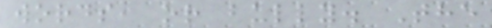words, or bully. The
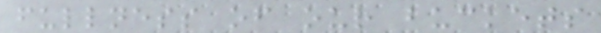fullness of our buckets
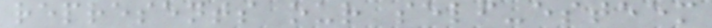represents our self-esteem
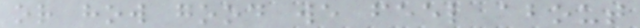or how good we feel about
